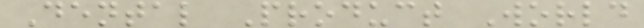Dental Product World
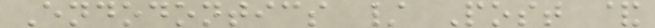Endodontics / Post &
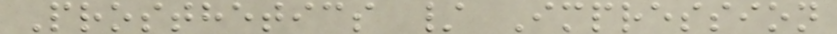Prosthetics / Impression
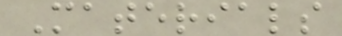Materials
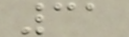31
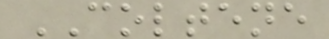COLTENE
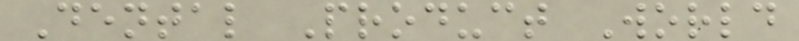Dental Product World
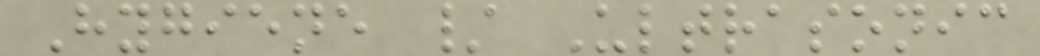Hygiene / Ultrasonic
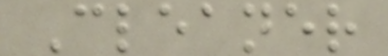Cleaner
